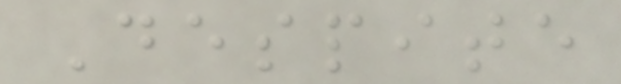Despite
